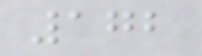172
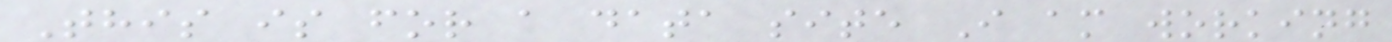This is for a data site I am working
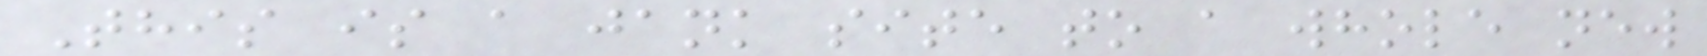This is a jank site to a whole new
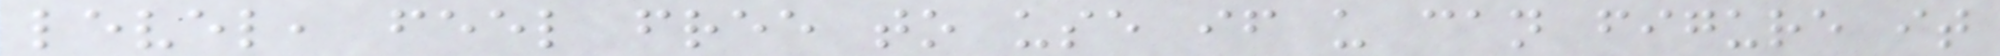level, feel free to use if u can figure it
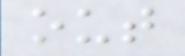out
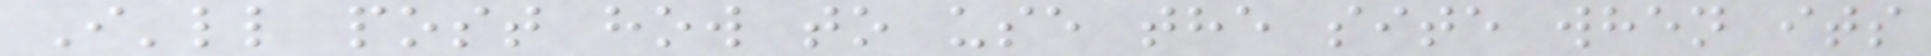I'll post how to use the site when its
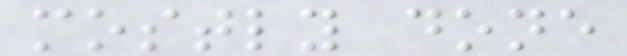mostly done
